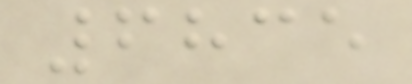6835
